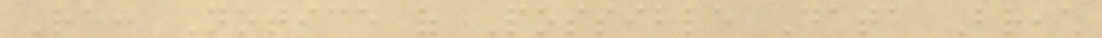Re: Notice of Possible Data Breach
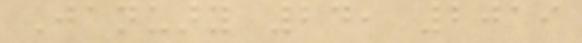January 24, 2019
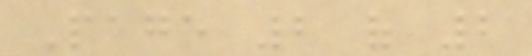Page 2 of 2
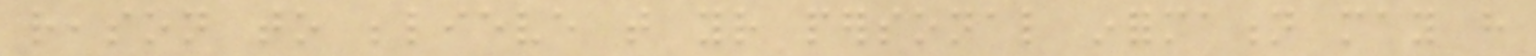reason to believe that your personal information may have
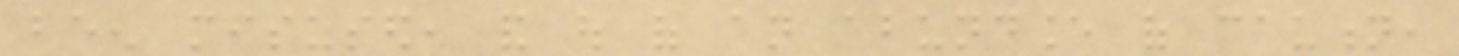been misused, and out of an abundance of caution,
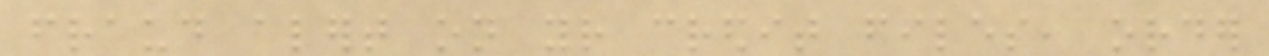fraud alert on your credit files, order
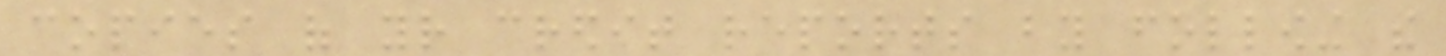copies of your credit reports by following the
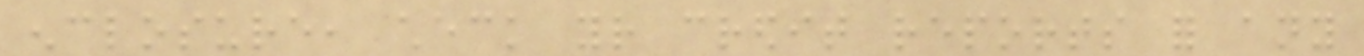enclosure, check your credit reports for any
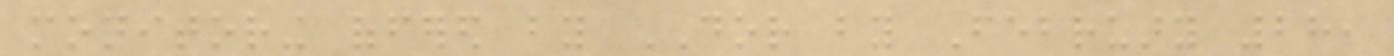monitoring offered by DOR by February 28,
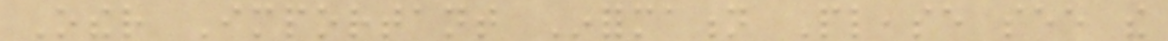Other Important Information Please see the
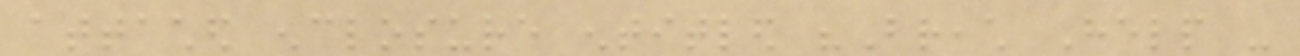attached enclosure entitled "Breach Help -
